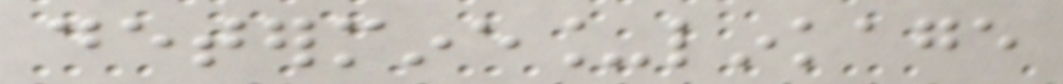determine_linkage
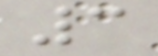3
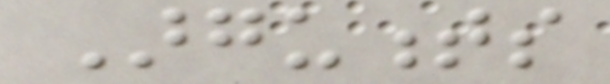Arguments
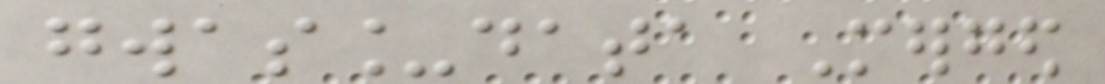gwas_data Merged
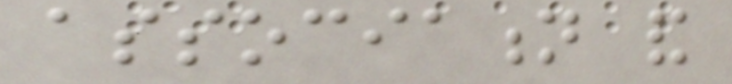association and
